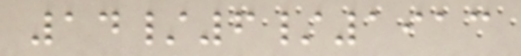14/6/1913
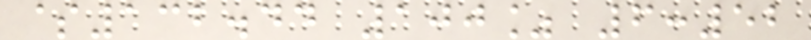$132.44 100% 6:52
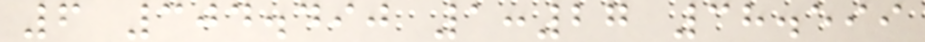6 304.490 1:27 38.599
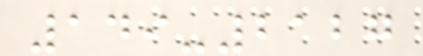149-2127
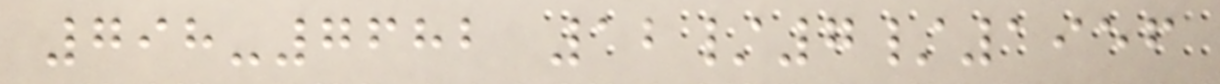798-7682 12/7/1956
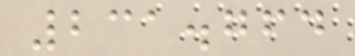231.764
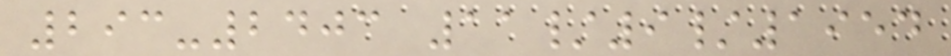293-2403 11/9/1954
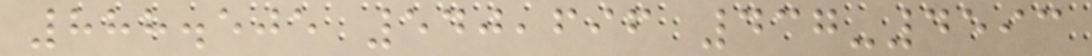888.505 540,696 437-4593
